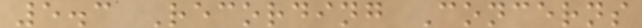5.3 Recording Concerns
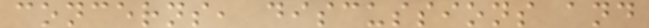concerns, discussions and
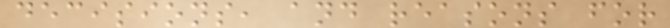decisions, and reasons for
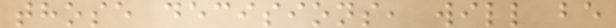those decisions, will be
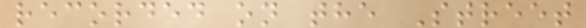recorded on the Street
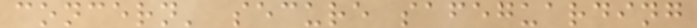concern' secure safeguarding
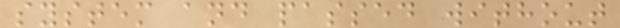system and passed without
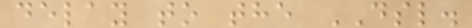delay to the DSL.
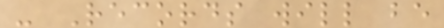- Records will be
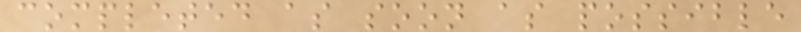completed as soon as possible
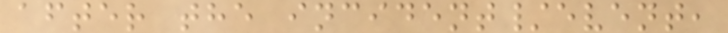after the incident/event,
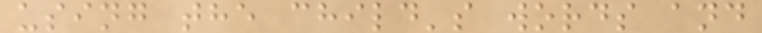using the child's words and
